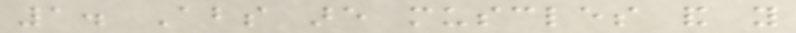1. Abs are muscles and you
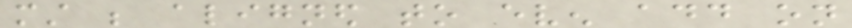must be aligned to even add on
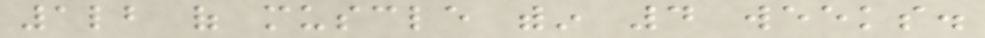1lb of muscle within 4 weeks.
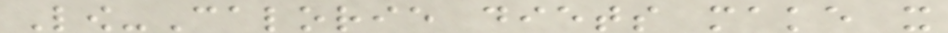Low-Calorie diets make it
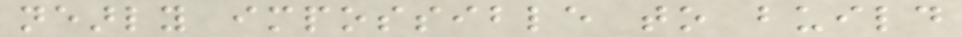nearly impossible to build
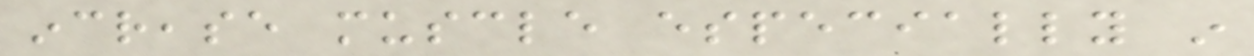increase muscle especially in
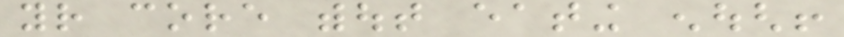your core without eating enough!
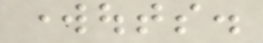workouts.
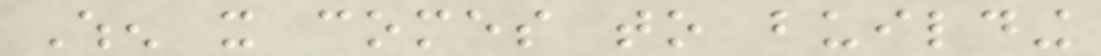When it comes to building
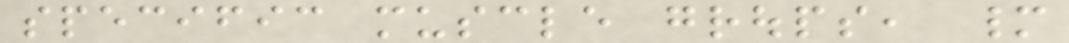specific muscle groups, many
